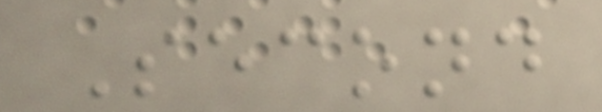Second
